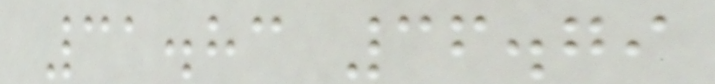31.83 36.79
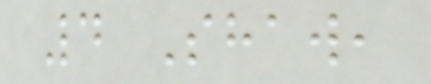4 Shaw,
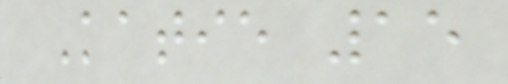Katie 15
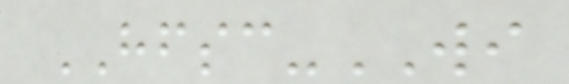HFSC-WI
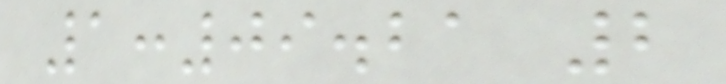1:09.21 2
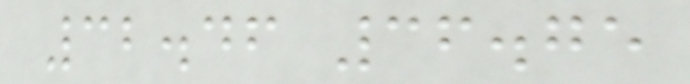32.46 36.75
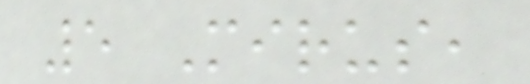5 Mirus,
